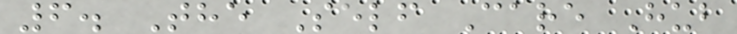6. The Self Care Hub
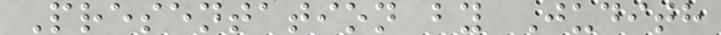Presentation by Judith
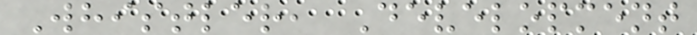Whistler, Development
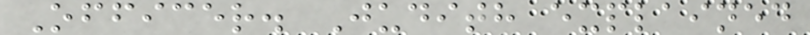Officer. Judith explained
